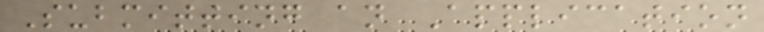Submitting an Application
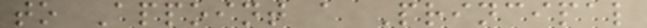to Appoint a Principal
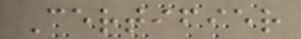Certifier
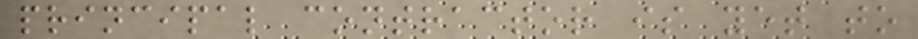principal contractor is yet to
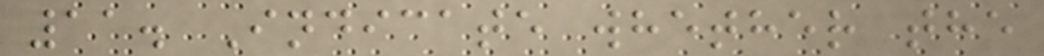11. Indicate whether the
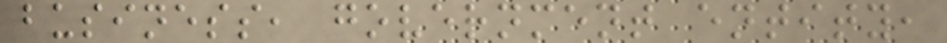business, government entity,
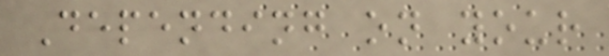Depending on your
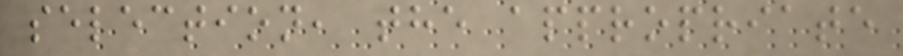selection, the appropriate
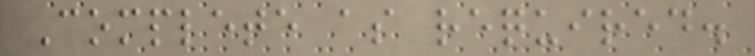Complete as required.
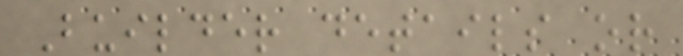Builder details or
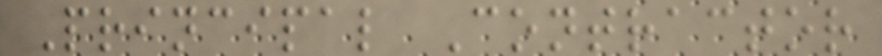Principal Contractor
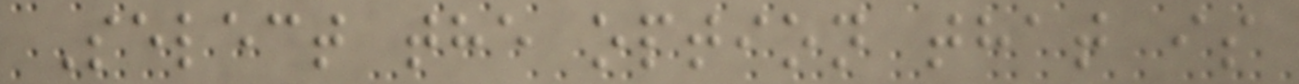Select the option that is
